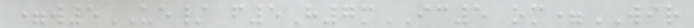=w5UE/ f5H7mIC5 om=WIR
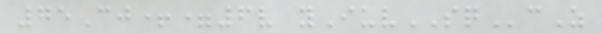75Cj+=6v yIuvSQcZ
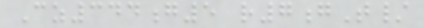Cz344g5 r7gT/
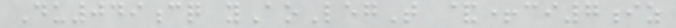Du049cq yAoLegT &+ci7iz
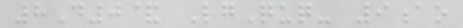8D0& LgQuq- 9ao
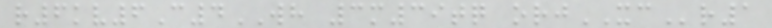r6kv6C4WH 3m39tq orjXCr1
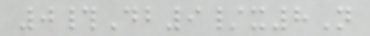0#Db9/x8N
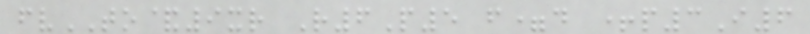fvTO&9xr R6P5 f=d +p3I6
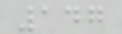147
